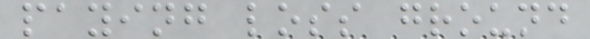paying loss ground
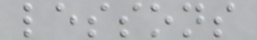lessons
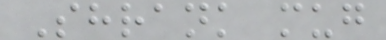Shrank mug
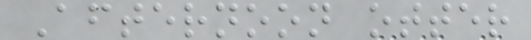Afternoon otter
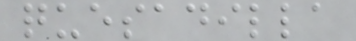quesadilla
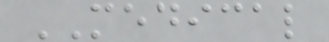MEDICAL
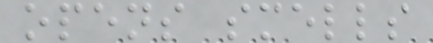opens smells
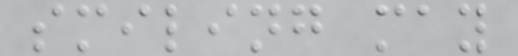smiling may
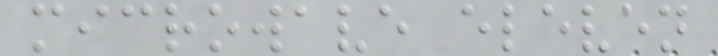microwave eleven
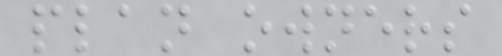plan owners
